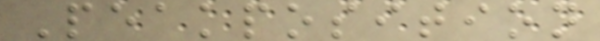Peakposition
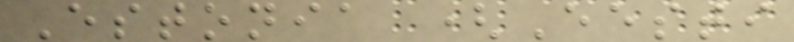Estonia (Eesti
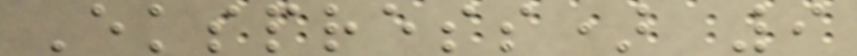Ekspress) 9
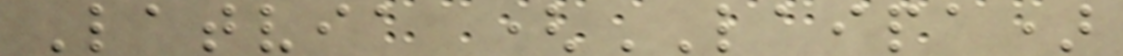Latvia (LAIPA)
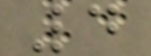4
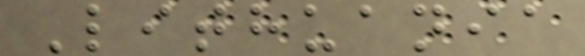Lithuania
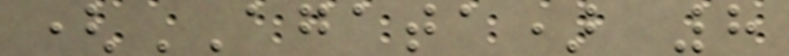(AGATA) 8
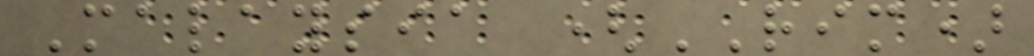Malaysia (RIM)
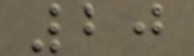20
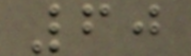60
